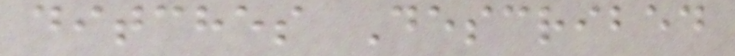ditches Described
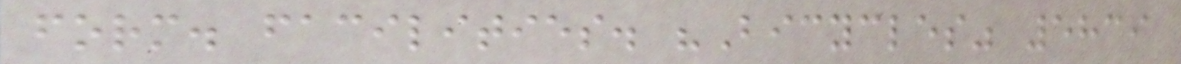form. facilities. "Bicycles" 5839
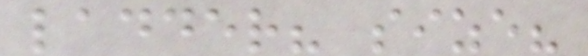ladder? size?
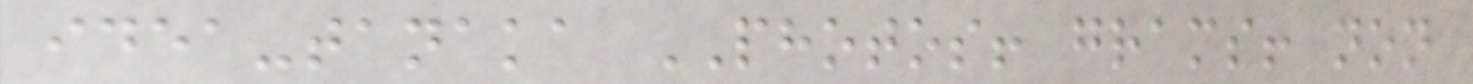idea-tanaka PHOTOS! grams! non
